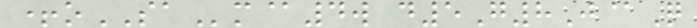+oSAm@4w d5G8J@Q
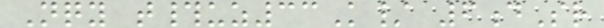Nqy t#uz33K/ 6dSr
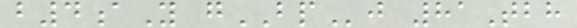b4aY gBPj 81Tbh
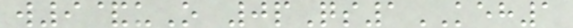w9&uO 0pQs1KEH1
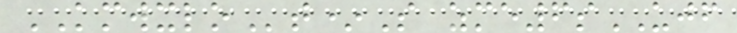KMWXLOt*S zme6sUJF
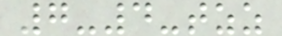7-4-tzz
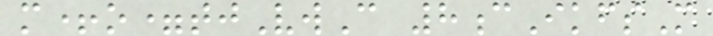m+o=tjVwC 8cIkfsM
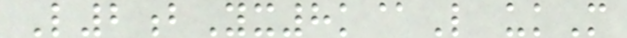L2bYx8k@L ukM
